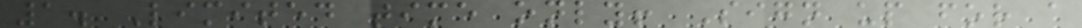1. Limited time only! Sign up for a
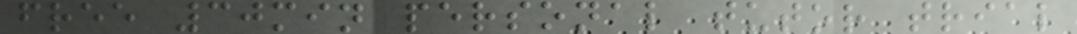free 30min personal tutor trial
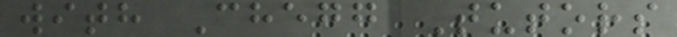with Chegg Tutors
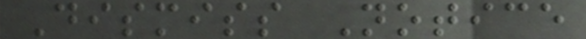Dismiss Notice
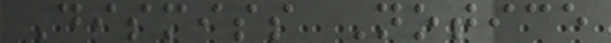Dismiss Notice
